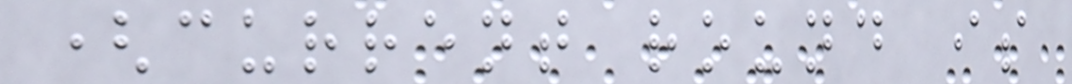(current round is
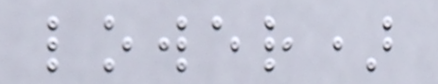lower)
